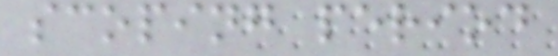scoping period
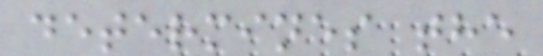determines the
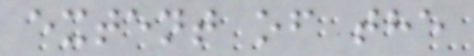extent of the
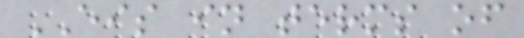EIS in terms of
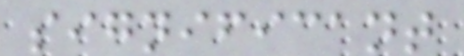significant
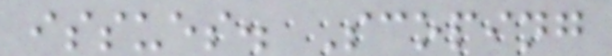issues. Scoping
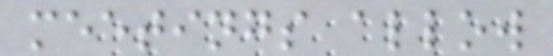meetings allow
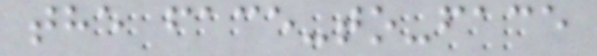the face-to-face
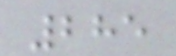285
